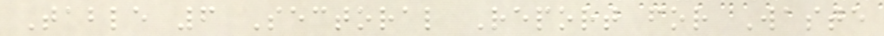Table 6 Sectoral Report for Waste
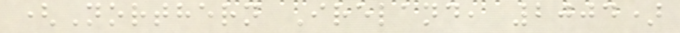(Northern Ireland, 2004)
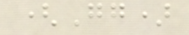(Gg)
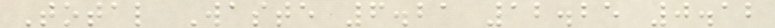Total Waste 6.21 12.25 0.12
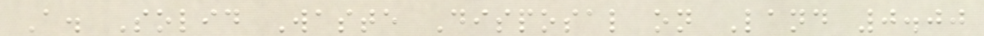A. Solid Waste Disposal on Land 0.00
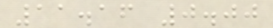11.16 0.00
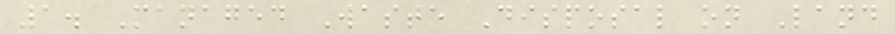1. Managed Waste Disposal on Land
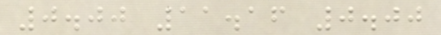0.00 11.16 0.00
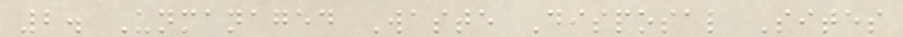2. Unmanaged Waste Disposal Sites
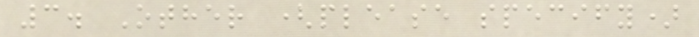3. Other (please specify)
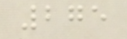275
